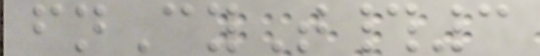fnCyT#3
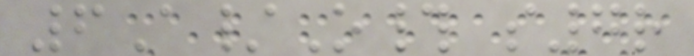6A/O# s7r
